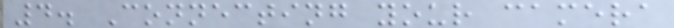4. Connecting your camera
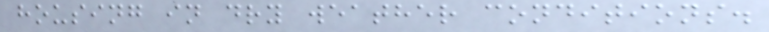housing in dry weather conditions.
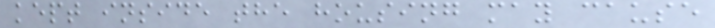kept inside the housing may cause
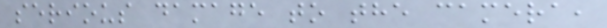serious damage to the camera,
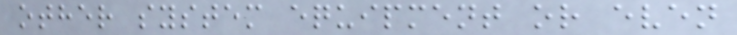other system equipment or even
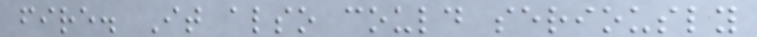fire. It also could seriously
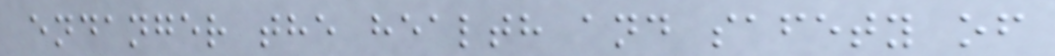endanger the health and safety of
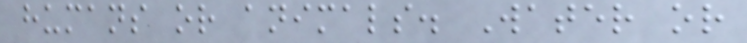humans or animals. Water or
